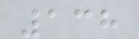138
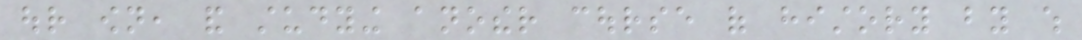our own, and studying another course of history by which
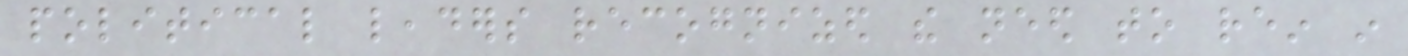political leaders recognized the need to rein in
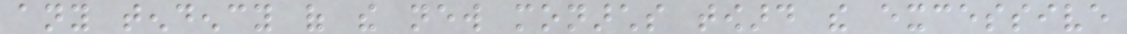any tendency of the new monarchs toward the excessive
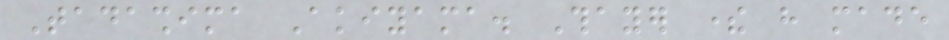Tadashima Akiyama. Thayer there have made
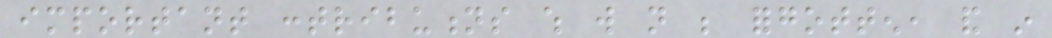important contributions which will not be forgotten, and in
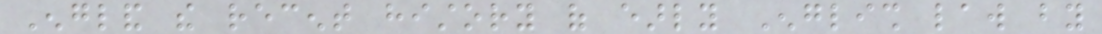England the recent history of early English law by
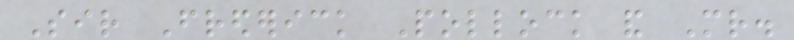Sir Frederick Pollock and Mr.
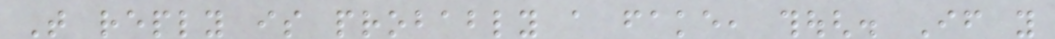That reply is probably a fake, though. If you
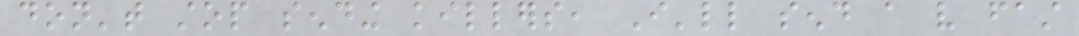don't stop sending killers, I'll send a very fast
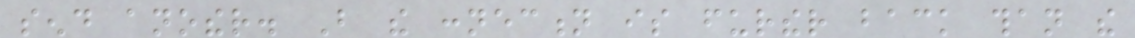send another. But the connection is further back than the
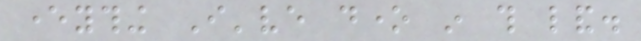everything I've done in this land.
